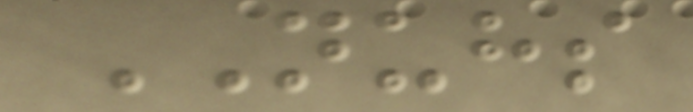NUHS
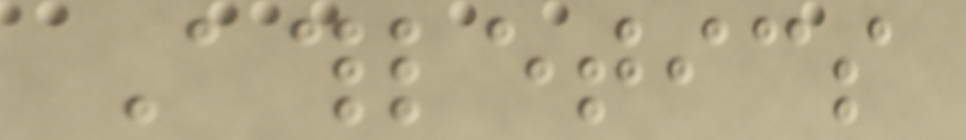Athletics
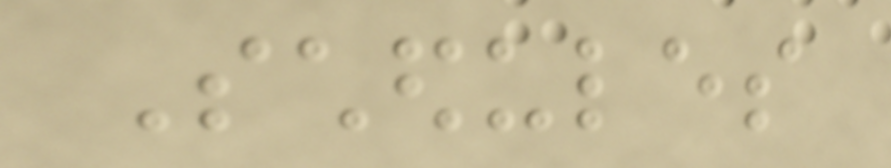Schedules
